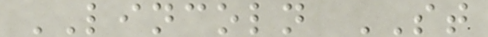LINCOLN ST
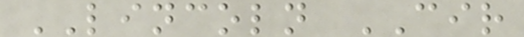LINCOLN CIR
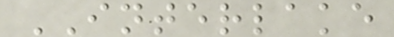INTERLAKE
